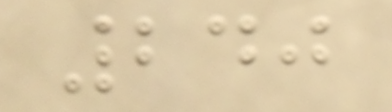240
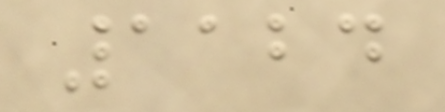1124
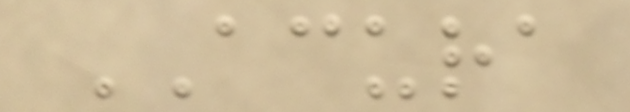ACURA
